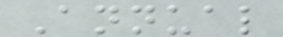Annual
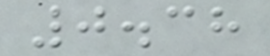0.38
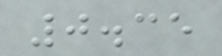0.35
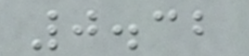0.32
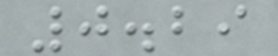0.29
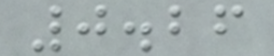0.26
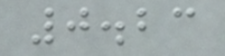0.23
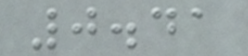0.41
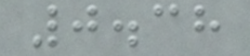0.38
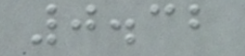0.32
